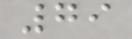79
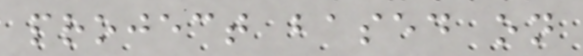project based on
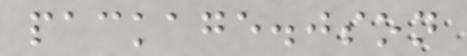package.json
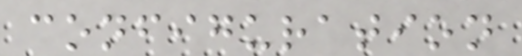configuration
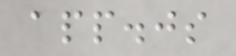app.js
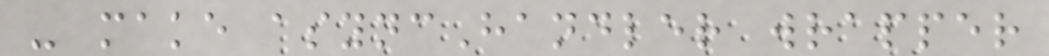- make asyncHandler wrapper
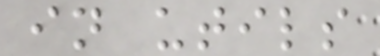in utils
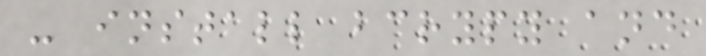- install bcrypy and
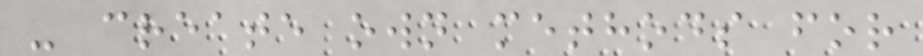- create own methods for
